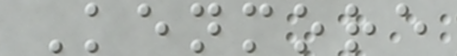Kenmore
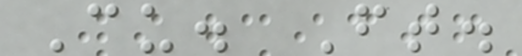Cu. Ft.
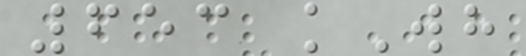653 kWh
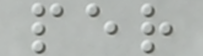per
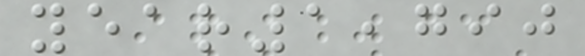year1,790
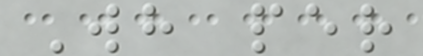Wh per
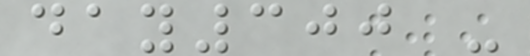day300 -
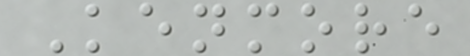Kenmore
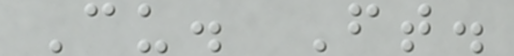Cu. Ft.
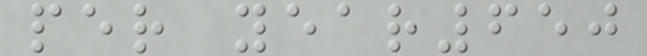per year650
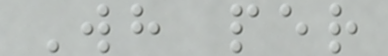Wh per
